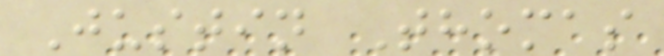Justin Thomas
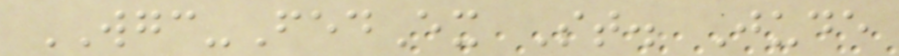WGC-FedEx St. Jude
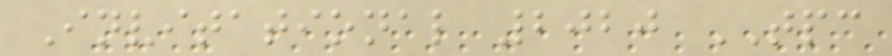Invitational 2020 TPC
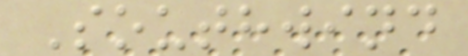Southwind
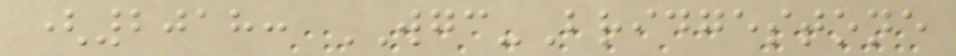(2018: WGC-Bridgestone
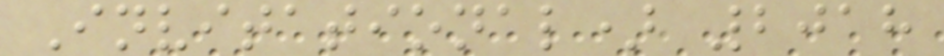Invitational) 2018
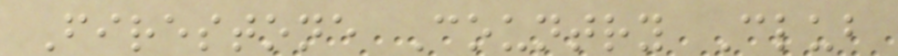Firestone Country Club
